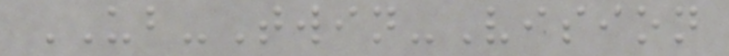UB-Twin-Vision
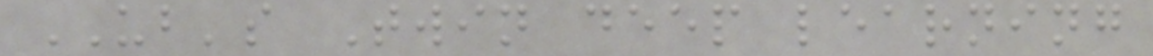UB's Twin deep learning
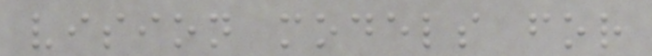vision models for
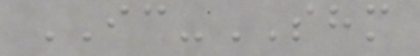IC-SHM
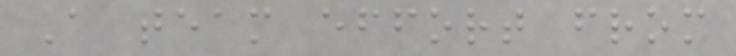A team effort from
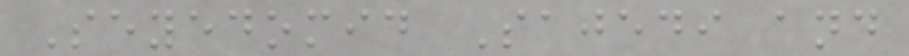Seyedomid Sajedi and
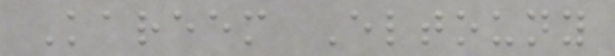Kareem Eltouny
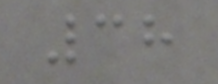38
